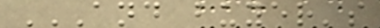AND BUYER'S
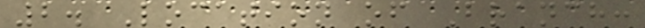2. Location of Branch:
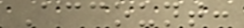Account:
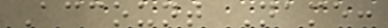Account Name:
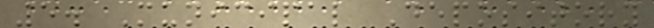5. Municipal Depository
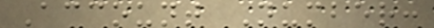Account Number:
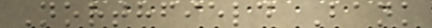Northfield Bank
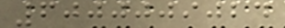6000009024
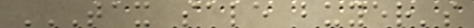TAX SALE BUYER'S
